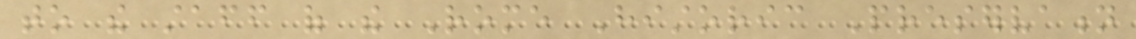to the staff of the Rome Historic Preservation
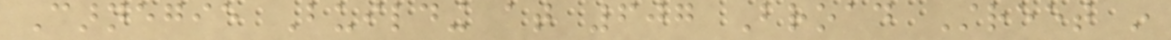Carnegie Building at 607 Broad Street in
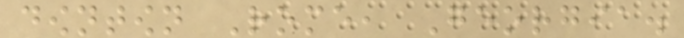downtown Rome, Georgia.
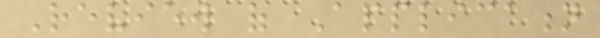Review of Application
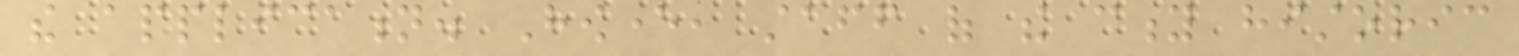the application. However, staff of the city historic
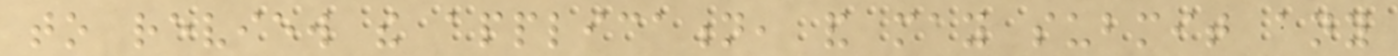to review the application, and may submit any
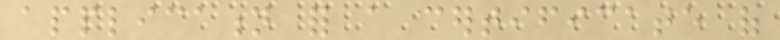application for a certificate of
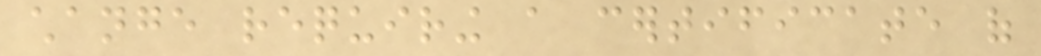change requiring a certificate of
